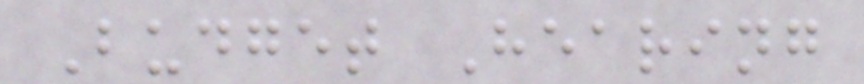Budget Hearing
